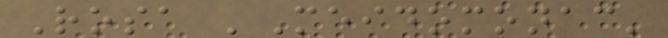Rosa 'Meidomonac'
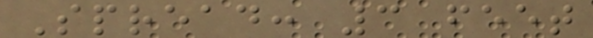Spread: 3 feet
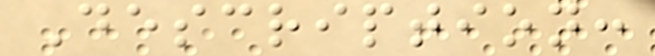Description:
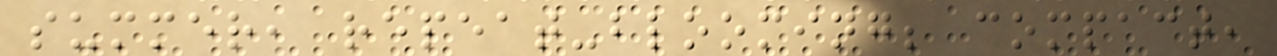summer, repeat-blooming; compact,
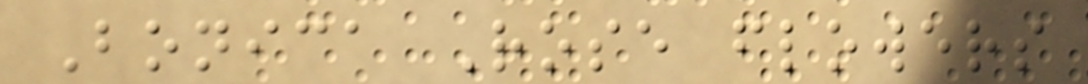Bonica Rose flowers
